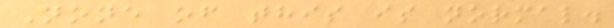None of this is normal.
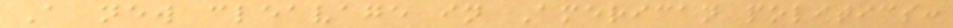A new cleavage in American politics:
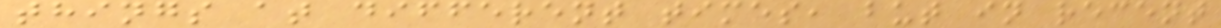things at different times, but in recent
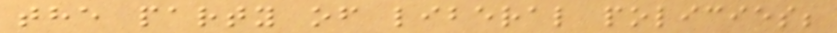the party of liberal policies;
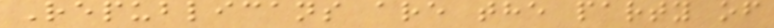Republicans are the party of
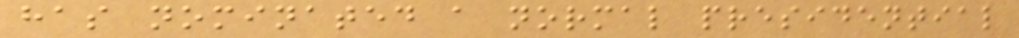has nominated a normal presidential
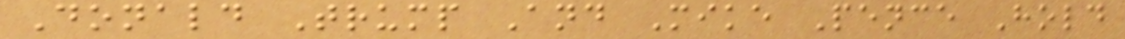Donald Trump And Mike Pence Hold
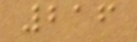216
